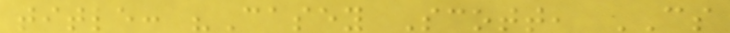title: "Casey Scott, CS
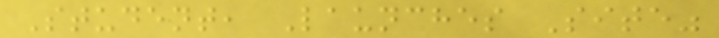Student, Launches Site"
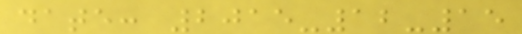date: 2015-12-15
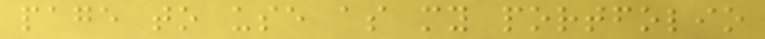page to use as my portfolio
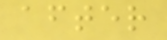after
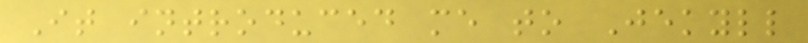It introduced me to Jekyll
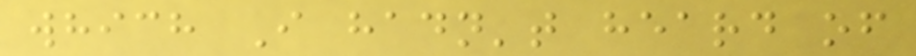which I hadn't heard of
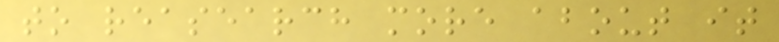to reasearch more about it
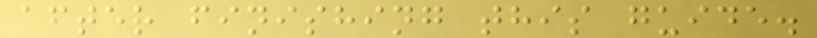after finishing this guide.
